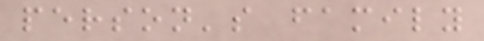person's family
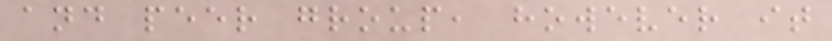and peer group, however it
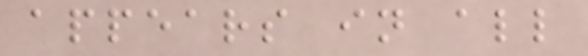appears in all
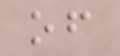of
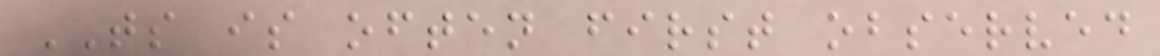TS is often first observed
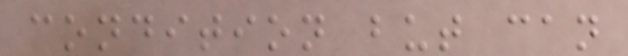condition but can
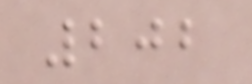202
